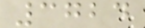3724
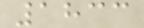1833
